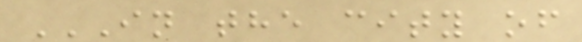IN THE CITY OF
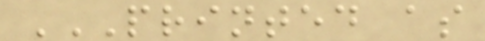PRINTED AS
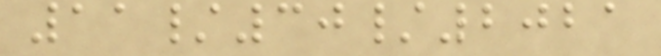11/30/2021
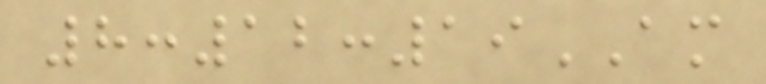8:12:19AM
